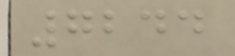7244
